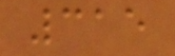315
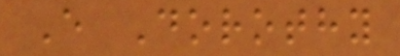E Dorothy
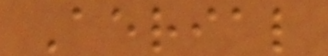Aerial
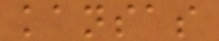kansas
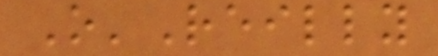O'Reilly
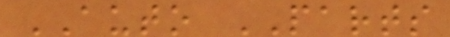AUTO PARTS
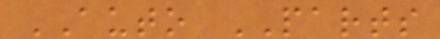AUTO PARTS
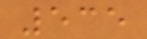535
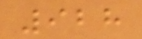928
